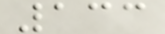133
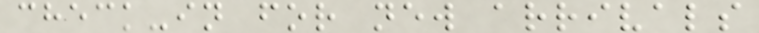check-in for new arrivals
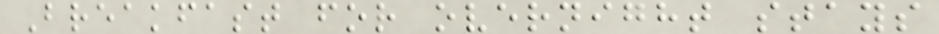Breakfast for overnight stays
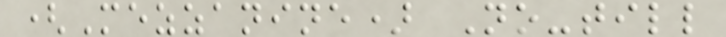(Mezzanine) No-till
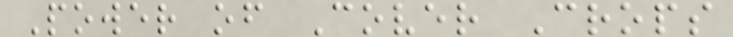Power of Cover Crops
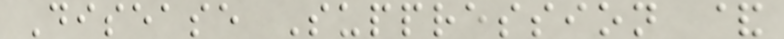Disease Suppression &
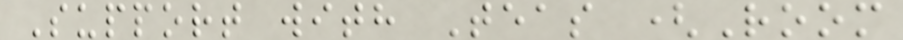Support with Teas (Room
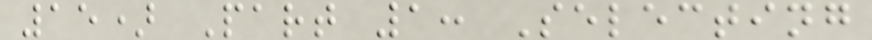15) Part 1: Selecting
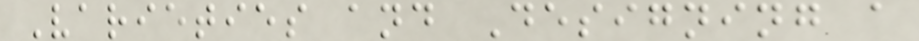Varieties and Designing a
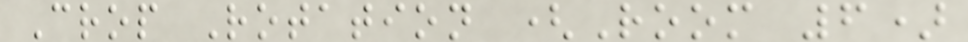Crop Rotation (Room 6)
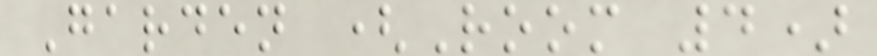Garden (Room 4)
